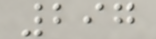297
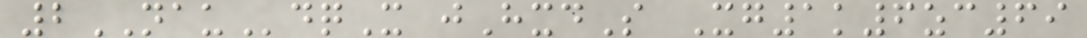2NAUdqX jHxdS Xg1k6zc69
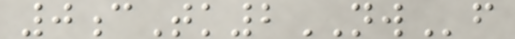0cTk2NWf
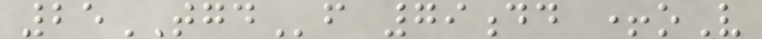25TGDf 79dd +oV
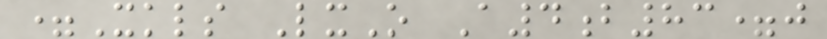=Xkls LxO A4b83=j
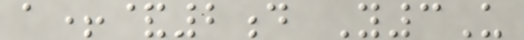a+&2d Y3U
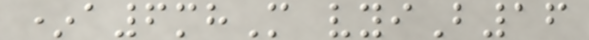*a6mhM vyiB16
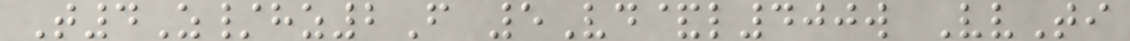T4Z/hz2F 5Vd&l400w VvTi
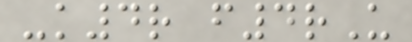-k4r f4rU
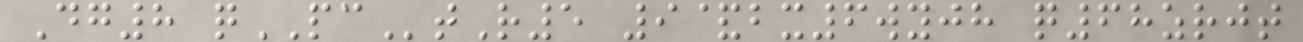Dg8 qPCtR5 9&bx6wyjh q68zrjt
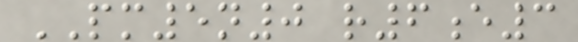PM5n0 r6e3
